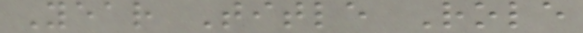Year Title Role
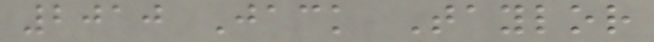2010 Jack Taylor
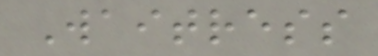Waitress
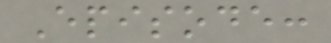Episode:
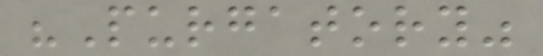"Purgatory"
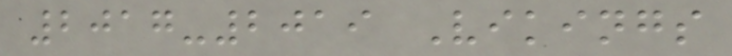2017-2019 Vikings
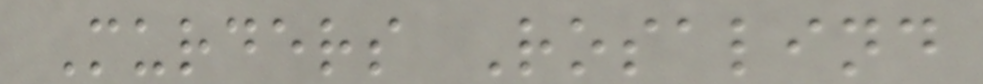Murders Rosalind
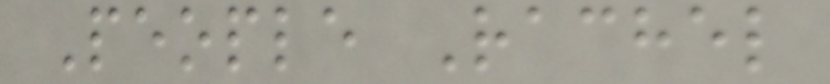People Rachel
